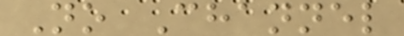No Channel
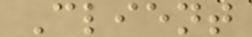Client
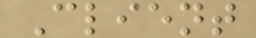Client
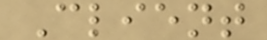Client
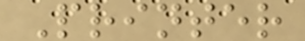Printer
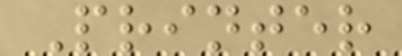Printer
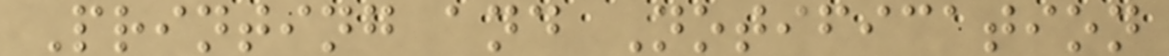Printing and Notification
